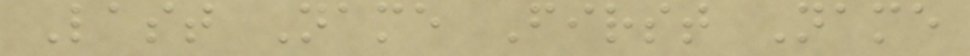Last Name First Name
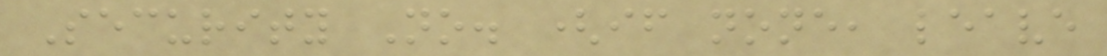Security No. (if none, leave
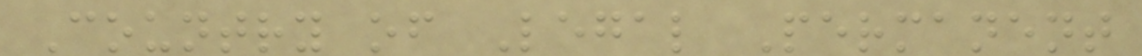Country of Legal Permanent
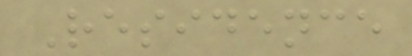Residence
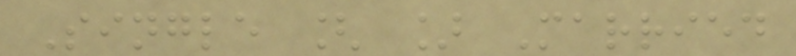Single [ ] Married
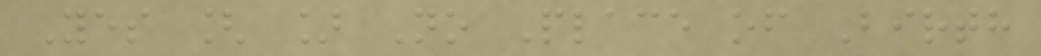Yes [ ] No Place of Birth
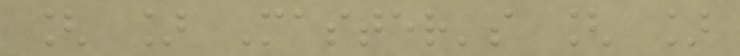[ ] Master's [ ]
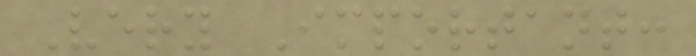Very Important:
